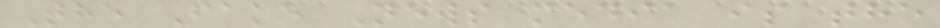The Fake News media is the
